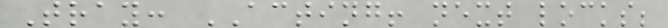Tray: ACTING! next locks;
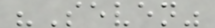"Seven"
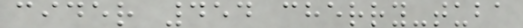cider 454 cherry-tuba
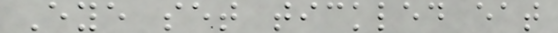Eye set tickled eat
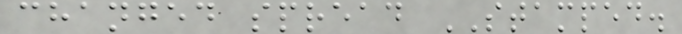changed spread STAMPED.
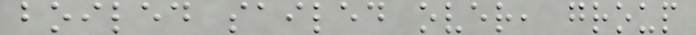boiled sailed over, group
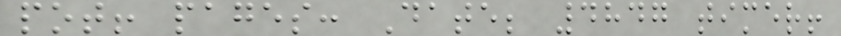pot! pages: Date; 4847 timer!
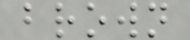brown
